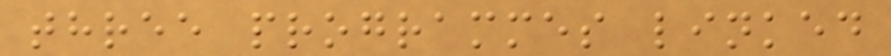three programmes linked
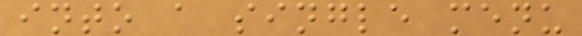into a single menu
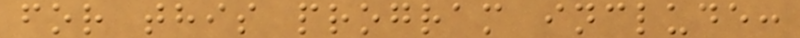for this program include:
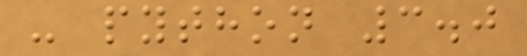- python 3.0
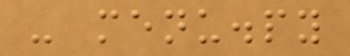- menu.py
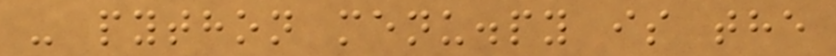- python menu.py is the
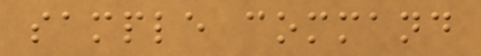sample command
